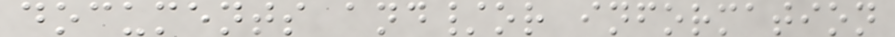documents and/or information
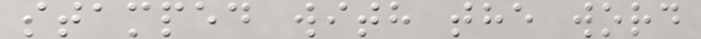stamped with the word
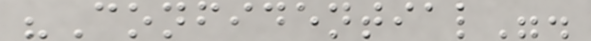"Confidential".
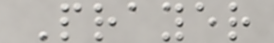Prayer
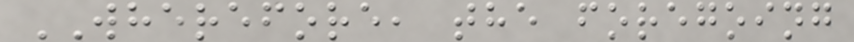WHEREFORE, the foregoing
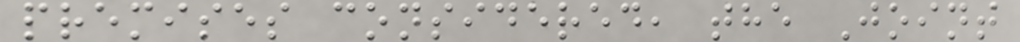premises considered, the Joint
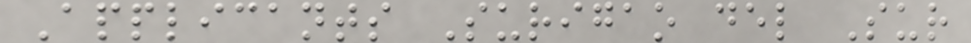Applicants Surigao del Sur
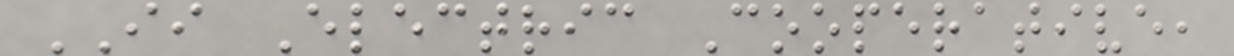II Electric Cooperative,
